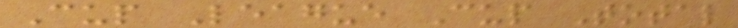Cup League Cup Total
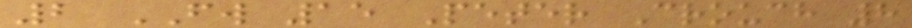2 FW 15 Peter Crouch 8
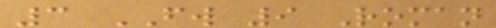3 FW 9 Roman
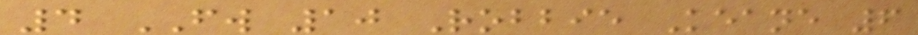4 FW 10 Robbie Keane 6
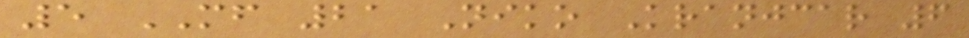5 MF 21 Niko Kranjcar 6
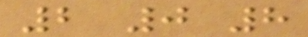2 0 8
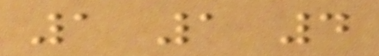1 1 4
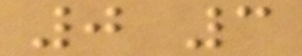0 3
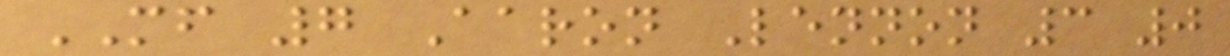MF 7 Aaron Lennon 3 0
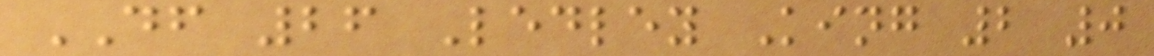DF 26 Ledley King 2 0
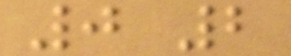0 2
